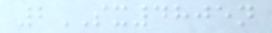2SX4805n
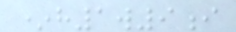*h1w9i
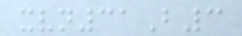xvn31B3
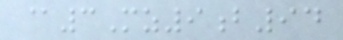@3Mz9b94
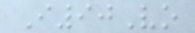I90Vo
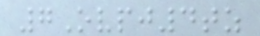7Ovpj4tz
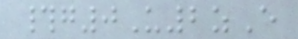#g0U2zE
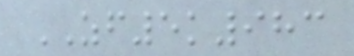ZF5k983
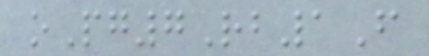oPg7Rb1F
